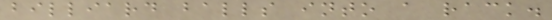billiard balls into a rack.
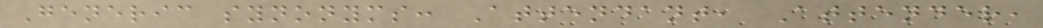Generic synonyms: Attendant, Attender,
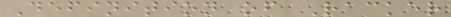Definition of Racker
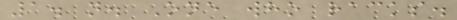1. n. One who racks.
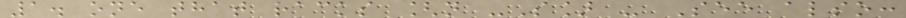1. one that racks [n -S] - See also:
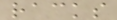racks
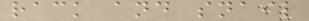rack and snail
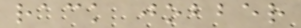rack jobber
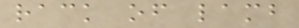rack of lamb
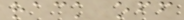rack off
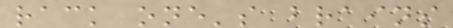rack one's brains
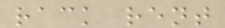rack rent
